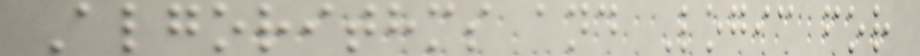Algorithms and Logic for
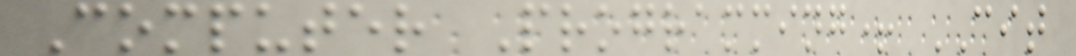Computer Programming+ CIT
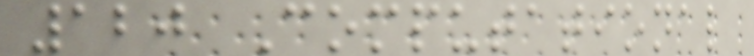120 Computational
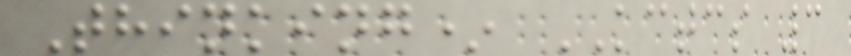Thinking* KCTCS 3
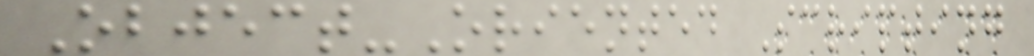Object-Oriented Scripting
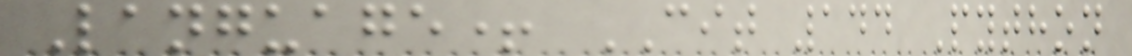Language+ CIT 144 Python
